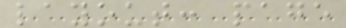layout: page
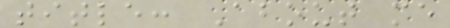title: About me
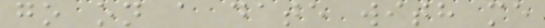go on a date with me
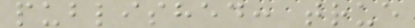published: true
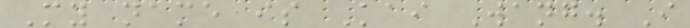My name is Kai Wang. I
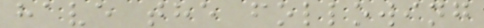have the following
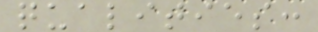qualities:
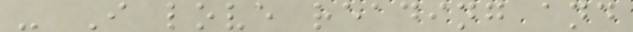- I love reading and
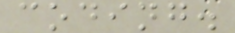coding.
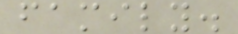family.
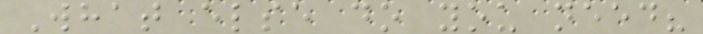What else do you need?
